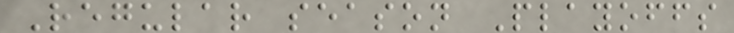Regular season Playoffs
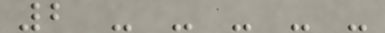2 - - - - -
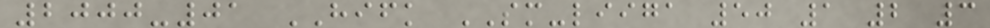2000-01 HIFK SM-liiga 50 1 2 3
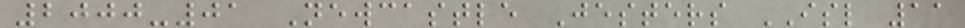2000-01 Newcastle Jesters ISL 11
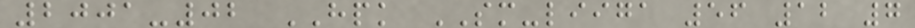2001-02 HPK SM-liiga 56 12 7
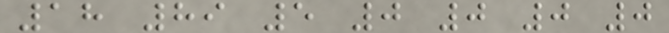18 89 5 0 0 0 0
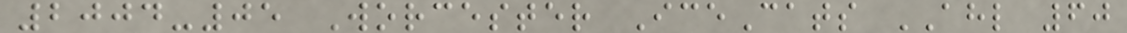2004-05 Worcester IceCats AHL 60
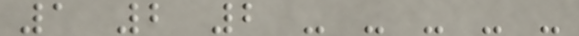1 2 2 - - - - -
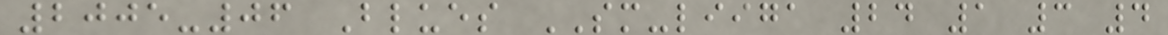2005-06 Blues SM-liiga 24 1 3 4
